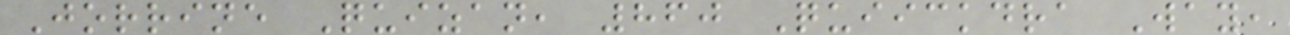Jorrine Quizan, 860 Quiickdra Way,
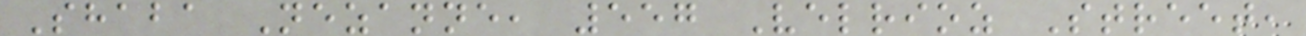Shaba Nezanne, 557 Velrioz Street,
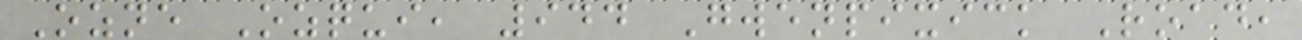Ozne Ozqui, 944 Gwenpixick Road,
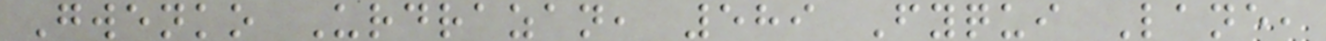Gwenko Urdrazan, 589 Fyqui Lane,
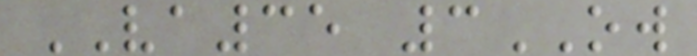VA35 3OW
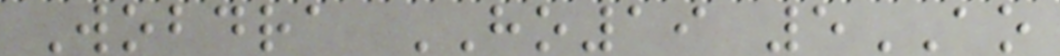Wobdra HO19 5AO
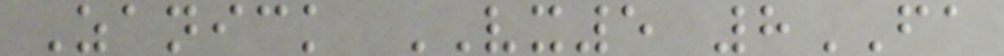Zanick VX5 8FA
